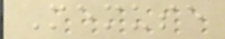Memuse
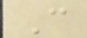C
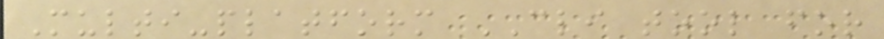Multi-platform CLI tool for
